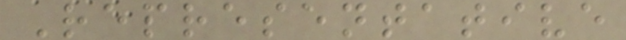Representative
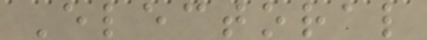Electoral
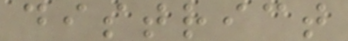district
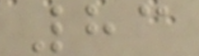83
